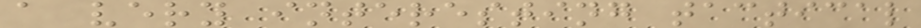a very interesting tactical
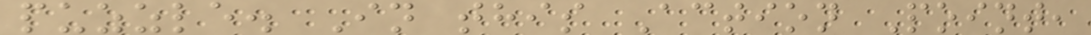puzzle. In this Action Point,
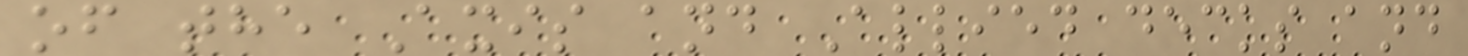of the Axis and Allied decks and
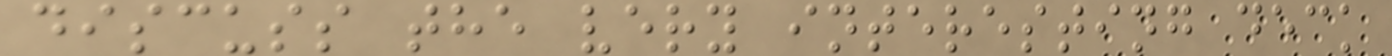discuss the very interesting deck
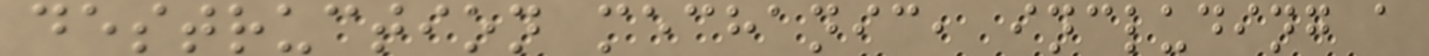destruction mechanic, including a
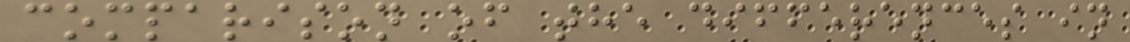comparison of the differences in
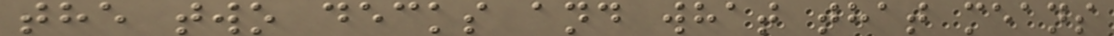the two decks and what that means
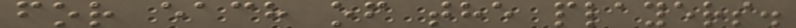for each of the players.
